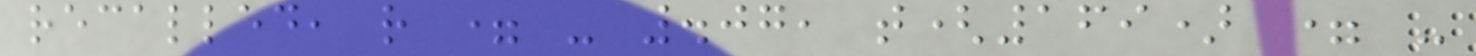recalled, r = - .07, t(169) = -
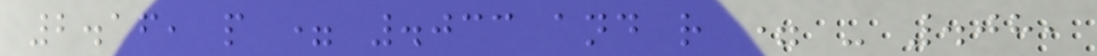2.16, p = .033 and r = - .08,
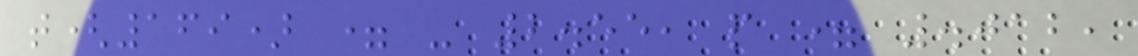t(169) = - 2.55, p = .012,
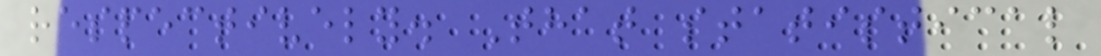respectively. That statistical
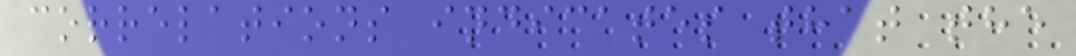correlations indicates that the
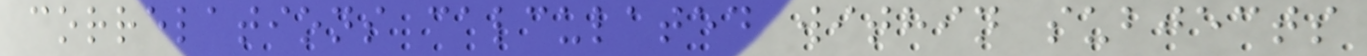correlations calculated within subjects
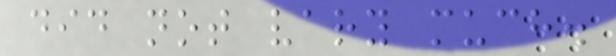did not vary much.
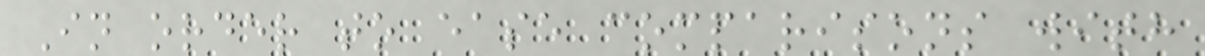In order to ease comparisons with
